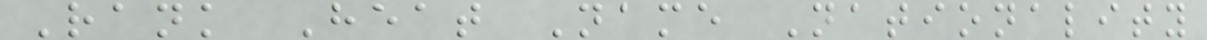Rank Heat Name Nationality
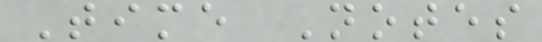Time Notes
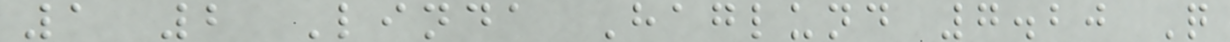1 2 Linda Haglund 7.20 Q
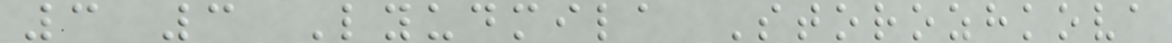3 3 Lyudmila Storozhkova
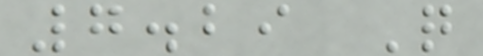7.29 Q
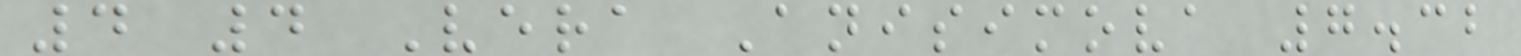4 4 Vera Anisimova 7.32
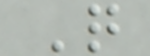Q
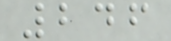246
